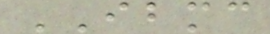IBMC
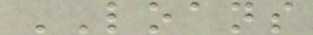LOANS
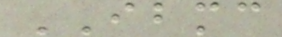IBMC
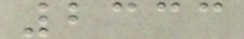2333
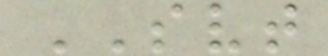SVT
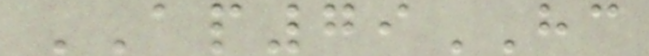AP79HC
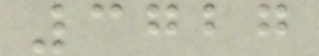3727
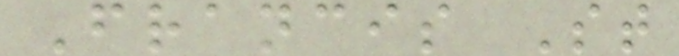Francis St
